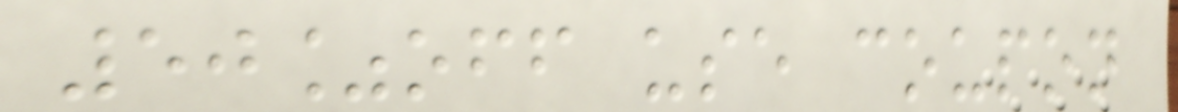50%off use coupon
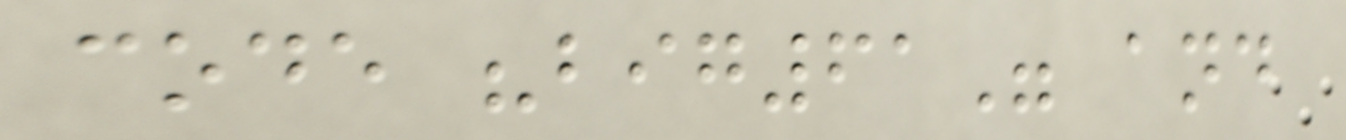code "big61" and
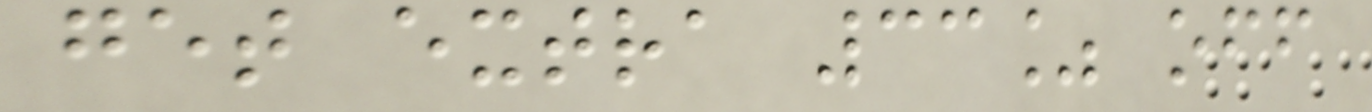get extra 33% off
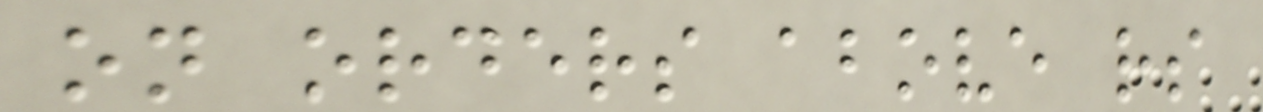on orders above rs
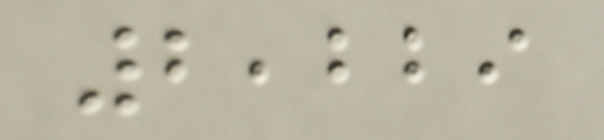2,229
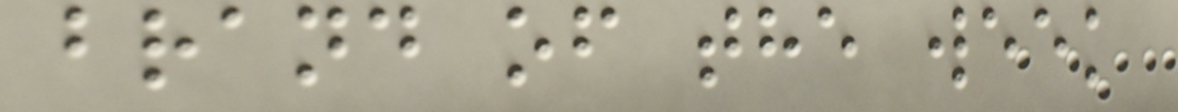brand of the week
